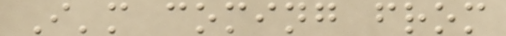I'm coming from
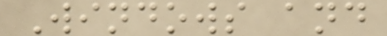Windows and
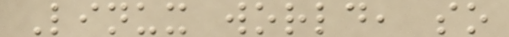Linux world, so
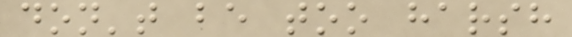don't be too harsh
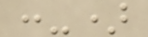:-)
